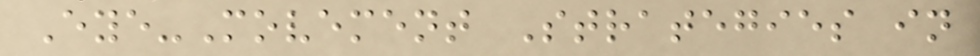Eye-Movement Strategies in
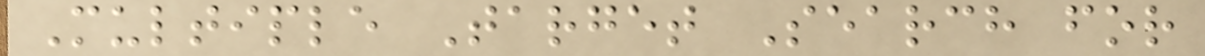Multiple Target Search for
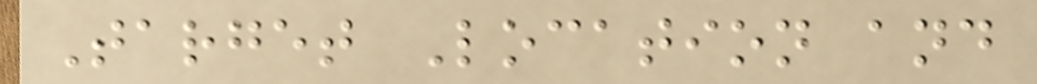Target Location and
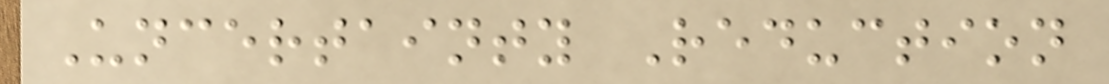Uncertainty Reduction
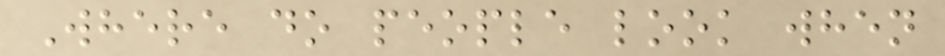Where do people look when
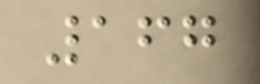167
